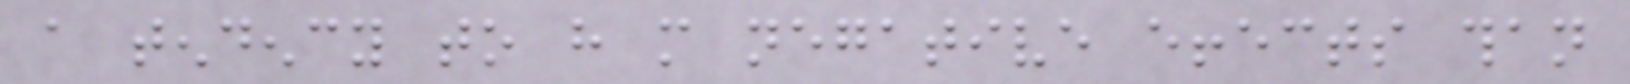a tendency to have more negative effects than
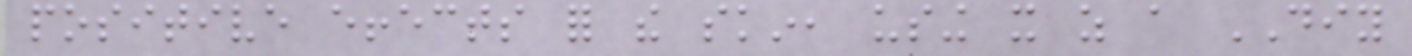positive effects for the skin, using it as a DIY
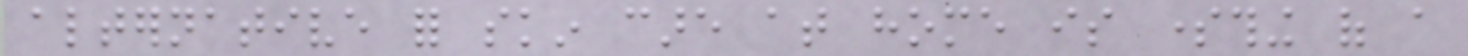alternative for skin care at home is something of a
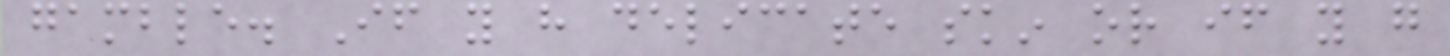gamble. If you have delicate skin or if you go
